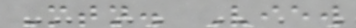Mtn. View
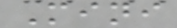Mini
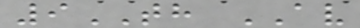9TH AV
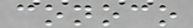conoco
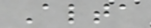Alta
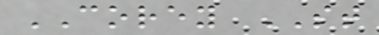COREY ST
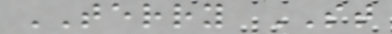TERRY ST
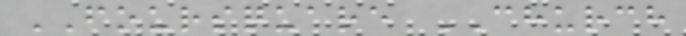FOURSQUARE CHURCH
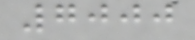7000
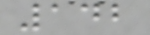142
